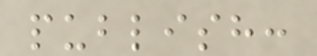publish:
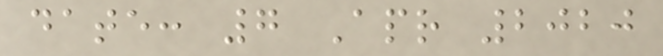date: 7 Apr 2020
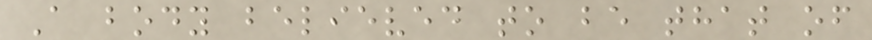A body believed to be that of
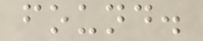found.
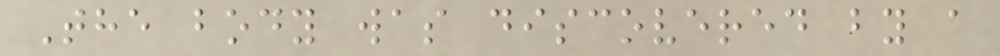The body was discovered by a
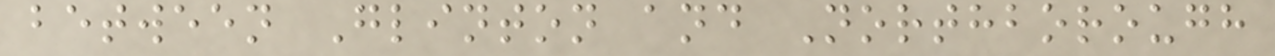between Glinton and Northborough
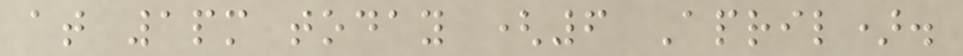at 1pm today (6 April).
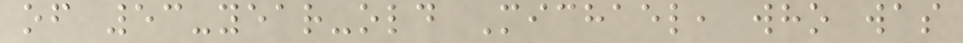of 53-year-old Michael, who was
